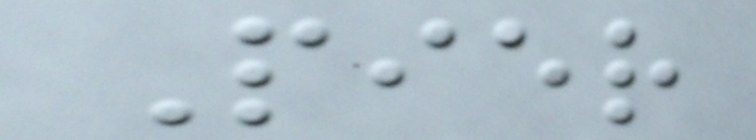Pier
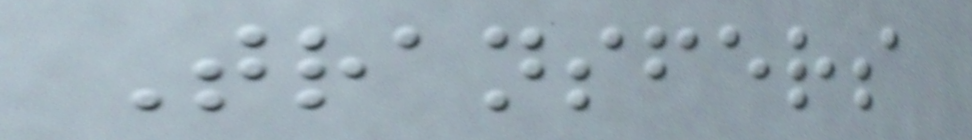Transfers
